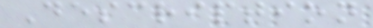Description
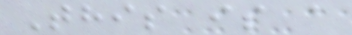This is a
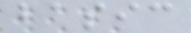basic
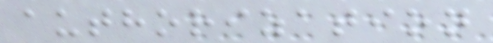authorization
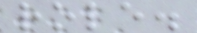role.
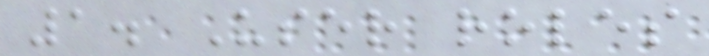1. User roles
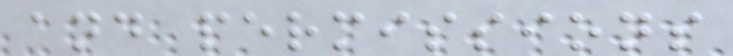and permissions
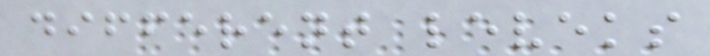different leveks
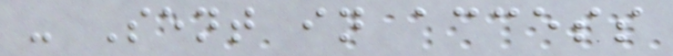- Sent in access
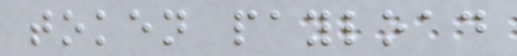token payload
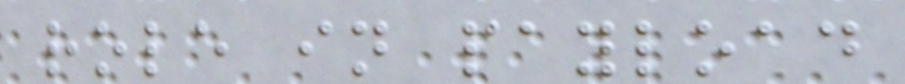role in payload
